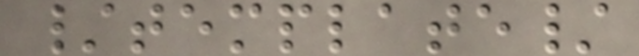/template/
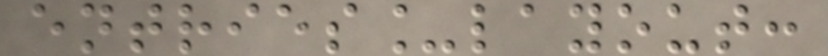entries_layout:
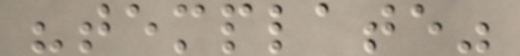"template"
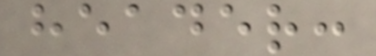header:
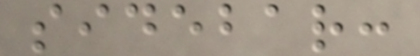sidebar:
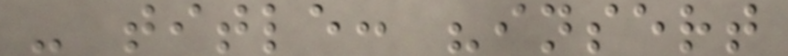- title: "insert
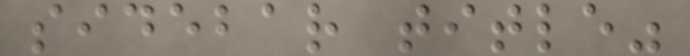sidebar title"
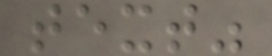text"
